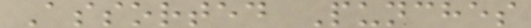Assorted Punches
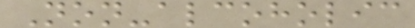Non-alcoholic
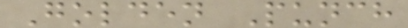Golden Punch
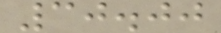30.00
